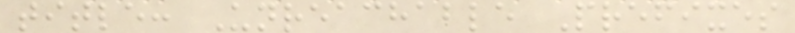title: Unreachable Prefixes
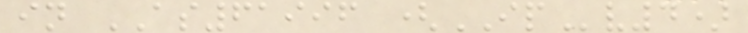in AS61996 (IPv4)
